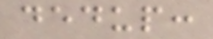dedup:
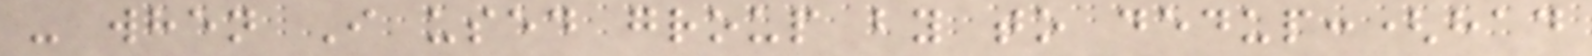- when I used group by to dedup:(had
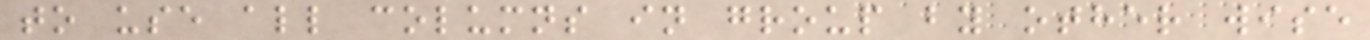to use all columns in group by other wise
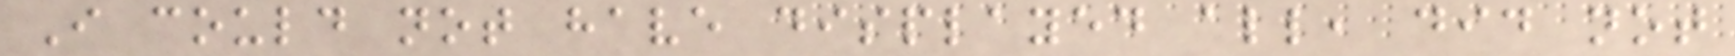I could not have displayed all, did not
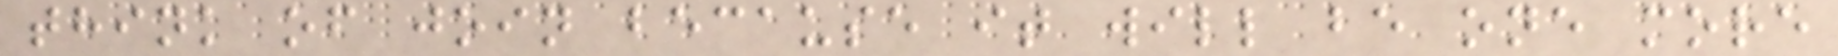think of join because it will be one more
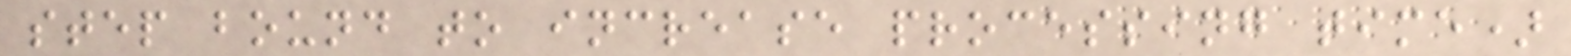step bound to increase processing time)
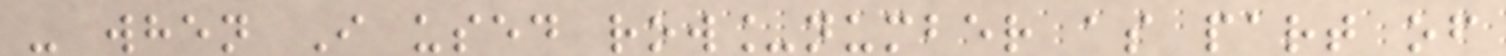- when I used row_number as part of
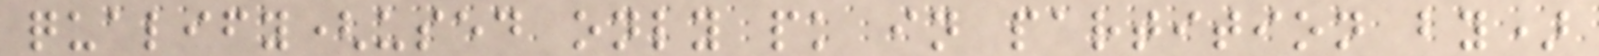qualify(used only pk in partition by)
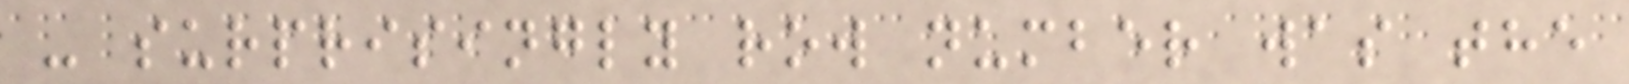- surprisingly row number was the
